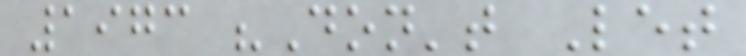1973 "Don't Let
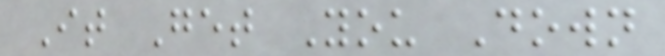It Get You Down
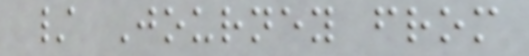/ Journey from
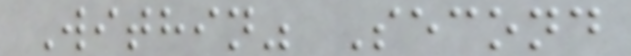Within" Second
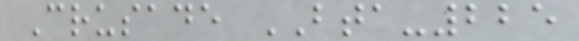Crusade BTA-225
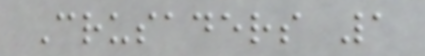Crusaders 1
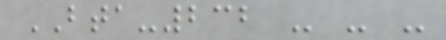BTA-232 - - -
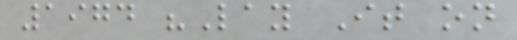1974 "Lay It on
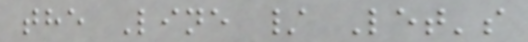the Line / Let's
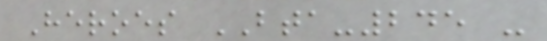Heroes BTA-245 -
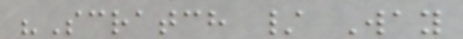"Scratch / Way
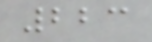223
